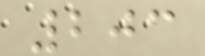203
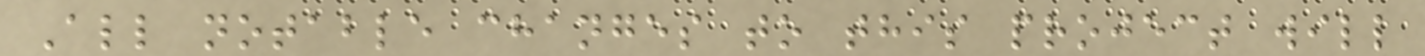All notable changes to this project will
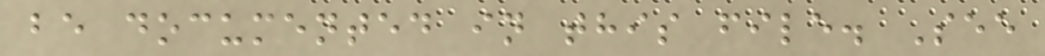be documented in this file. See
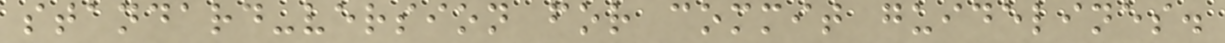standard-version for commit guidelines.
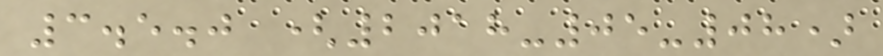3.5.0 (2018-05-08)
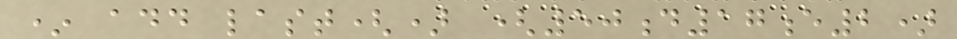* add last() (50d17e2)
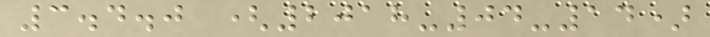3.4.0 (2018-04-14)
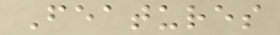Features
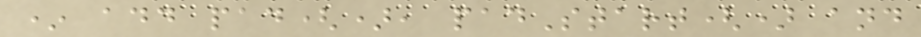* add pad(), padStart() and
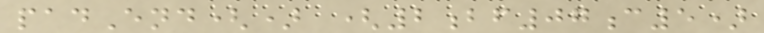padEnd() (2bf07c5)
